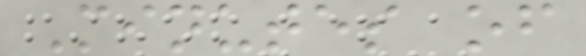Minutes of
